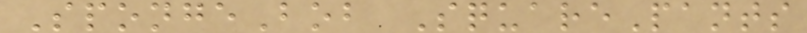SpongeBob SquarePants
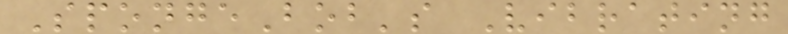SpongeBob's Vibrating
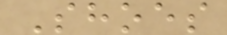Shoes
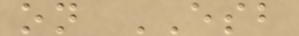on ESB
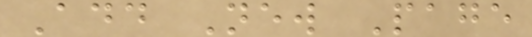Add New Page
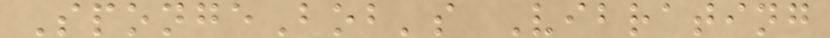SpongeBob's Vibrating
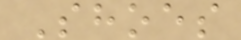Shoes
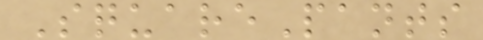SquarePants
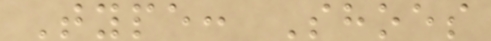Type: Shoes
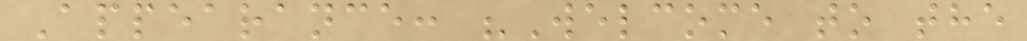Appearance: "Welcome to the
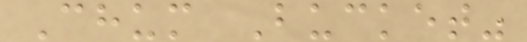Chum Bucket"
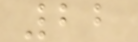22
